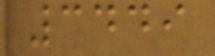3449
